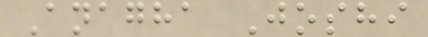Anagha Joshi
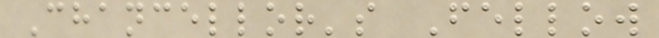Chancellor's Fellow
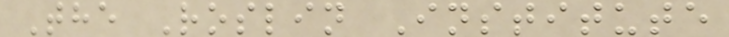The Roslin Institute
